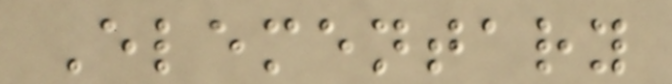Elementary
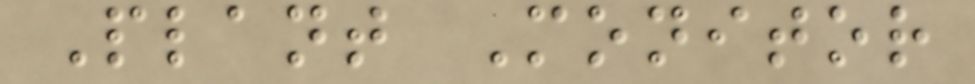Plant Monitor
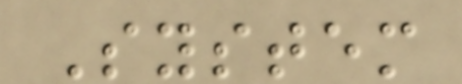System
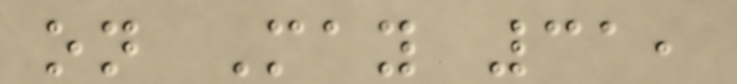on May 31,
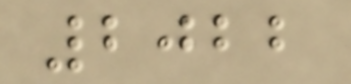2022
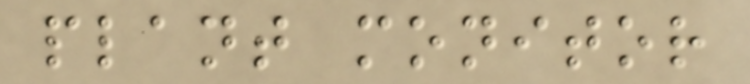plant monitor
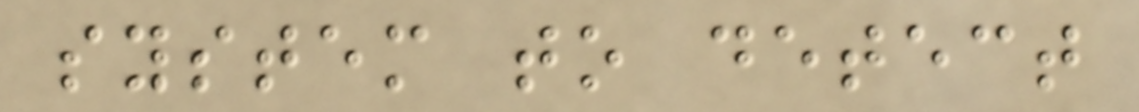system to detect
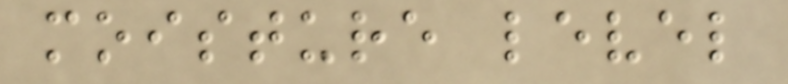moisture level
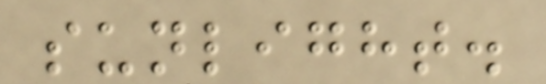sunlight.
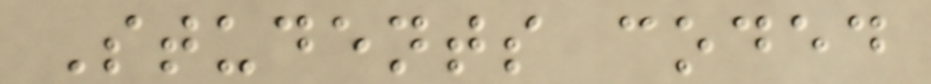Students coded
